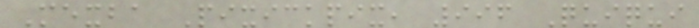Mexba Pixickpix, 996 Quiqui
